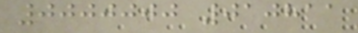0000000 010811
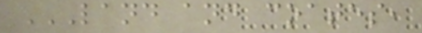LAND AND COATES,
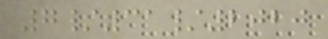7/31/2020
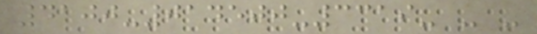4100-014500-3319- - -
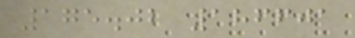175.02 186601
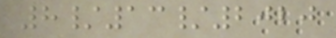8/13/2020
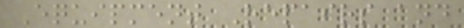Equipment Repairs and
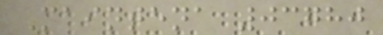Maintena 03780
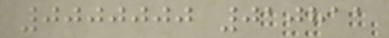0000000 010811
